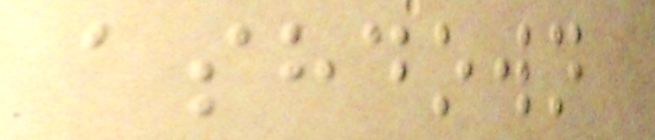ashdown
